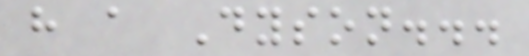have a Dyson...
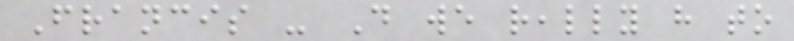Francis - Do we really have to
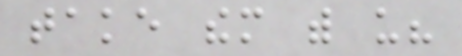take them with us?
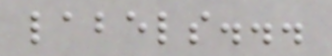labels...
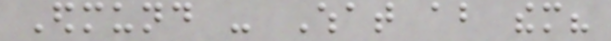Edmund - What about them?
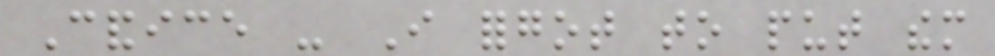Candice - I forgot to put them
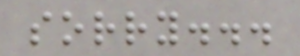sorry...
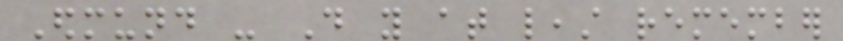Edmund - Do you at least remember
